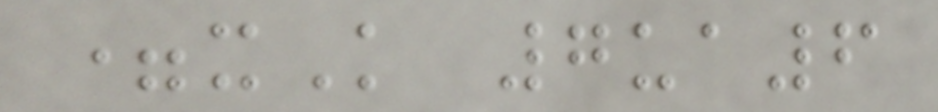=xK 7ua6
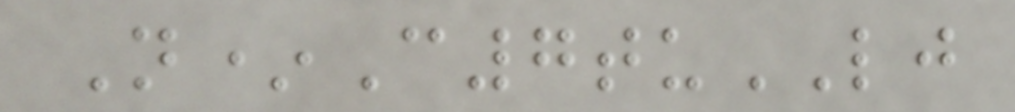N*C7tuLJ
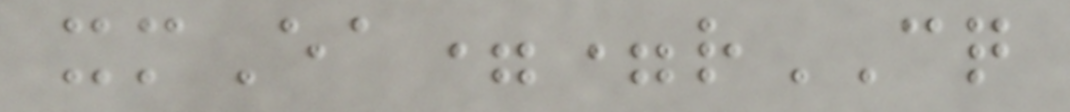xmEa==rCQ
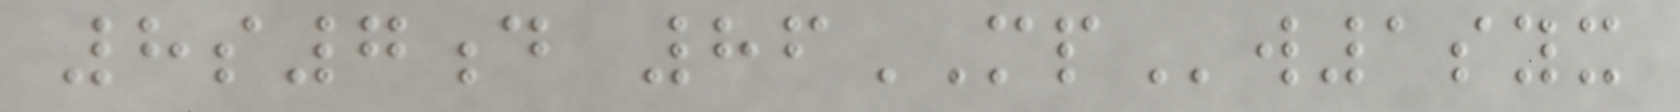8s7d 86MPw1syx
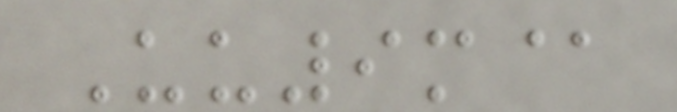Uu9m@
